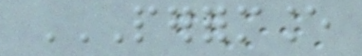PERFORMANCE
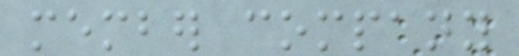member company
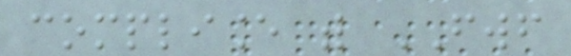compliance with FWF
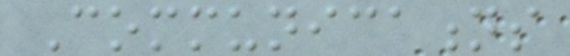Communications
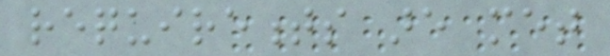requirements are met
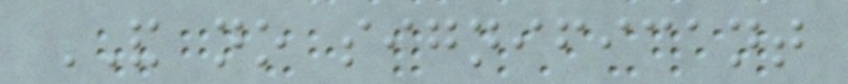AND no significant
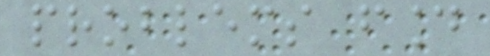problems found
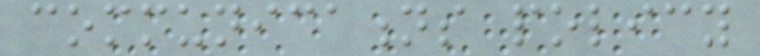communications policy
